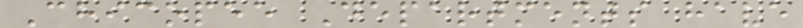Chicopee Departments have
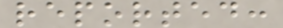reported:
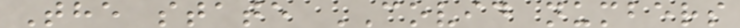The state COVID numbers
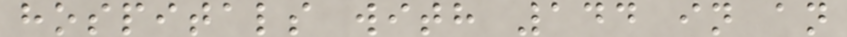hospitals with 144 in an
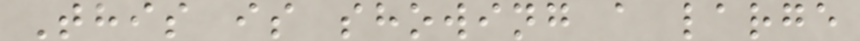This is showing a large
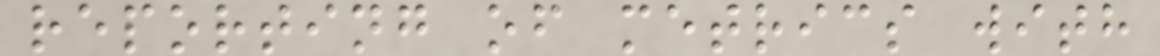reporting of metrics with
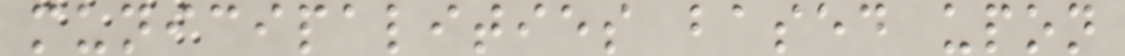municipalities based upon
